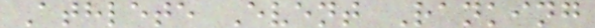Athlete Event Ranking
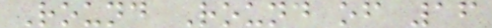Round Round of 16
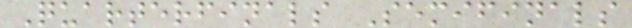Quarterfinals Semifinals
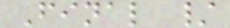Final /
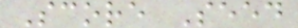Score Seed
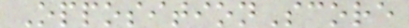OppositionScore
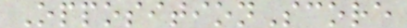OppositionScore
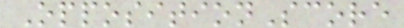OppositionScore
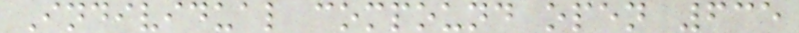Individual compound open 635
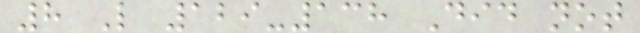8 L 129-138 Did not
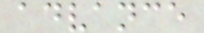advance
